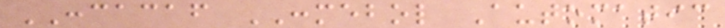CONCACAF CONMEBOL Automatic
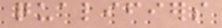qualifiers
